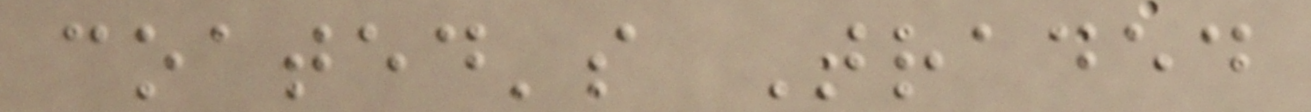coated's Traded
